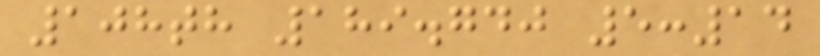108th 189.740 5:14
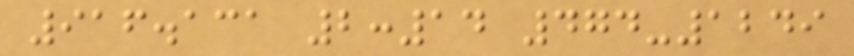916.131 2:14 474-1249
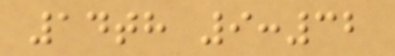14th 9:32
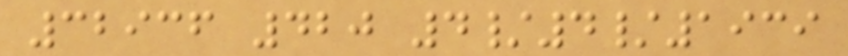32936 420 4/4/1939
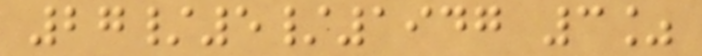27/5/1947 3%
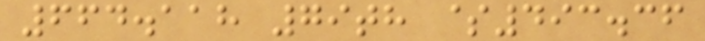664.118 79th $493.36
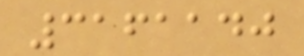3161140
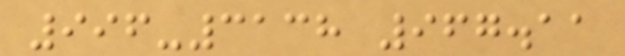996-3138 967.11
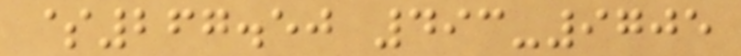$267.50 493-9705
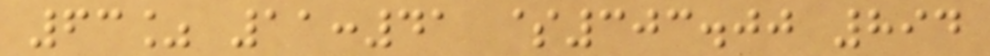63% 11:41 $303.00 894
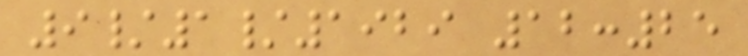9/1/1929 12:25
